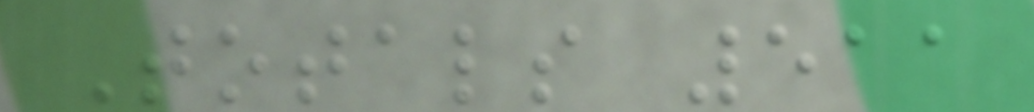Totals 511
